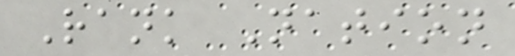Rank Nation
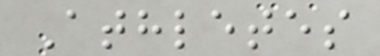Athletes
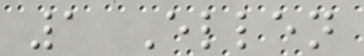1 Ellen
